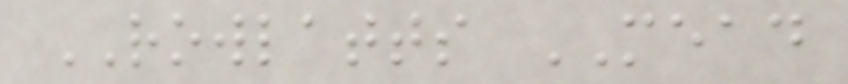ROWLATTS MEAD
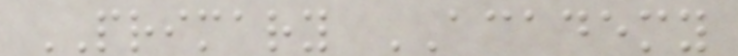PRIMARY ACADEMY
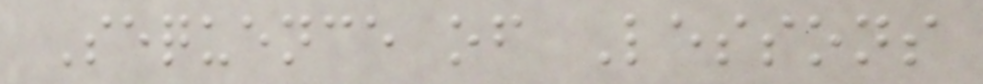Sequence of Lessons
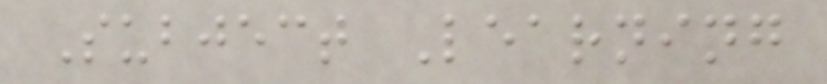Subject Learning
